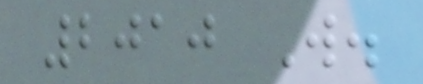2010 W.
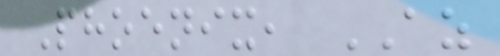Phoenix, AZ
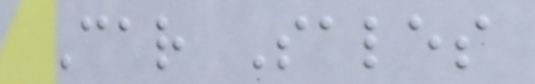Car Sales
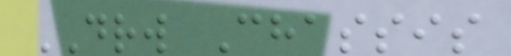DRW Chassis
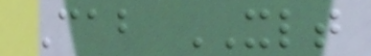Cab XLT
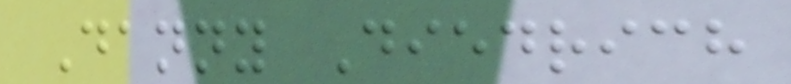Danny Diedrich
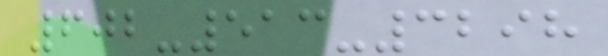602-513-3298
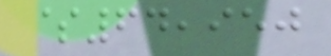$64,950
